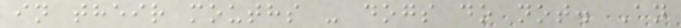in their mouths - dogs do not. An
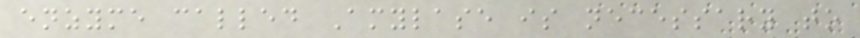enzyme called Amylase is necessary to
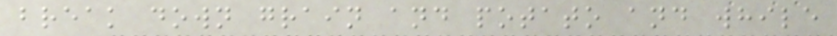break down grain and potato and while
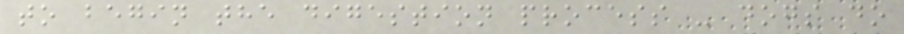to begin the digestion process - dogs do
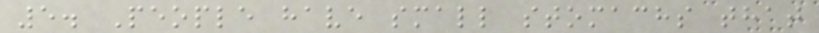5. People have small stomachs that
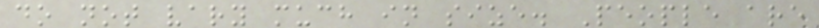do not vary much in size. People are
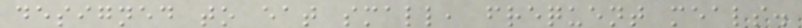designed to eat small, frequent meals.
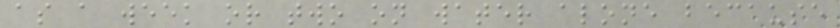as a week or two on water alone because
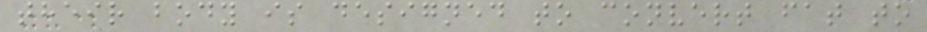their body is designed to convert fat to
